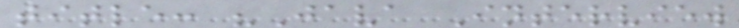title: "Java Interview
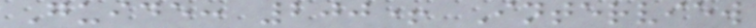Guide: 200+ Interview
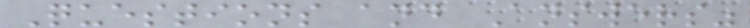Questions and Answers"
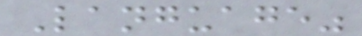Language"
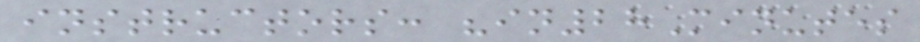instructors: "in28Minutes
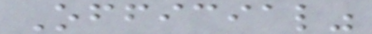Official"
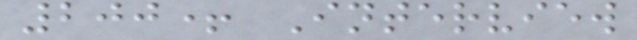200+ Interview
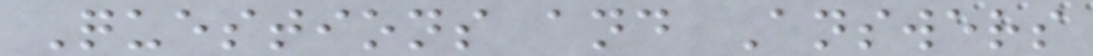Questions and Answers
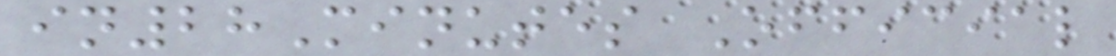in28Minutes Official
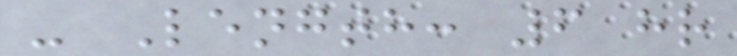- Length: 6 hr
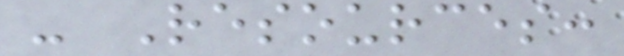- Resources:
